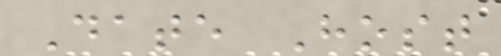Date Host
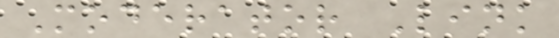Moderator Link
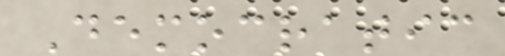Democratic
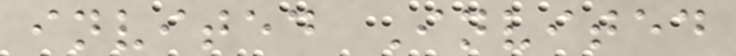invited Invited
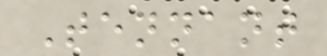Tennant
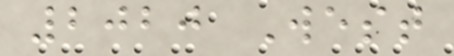2020 West
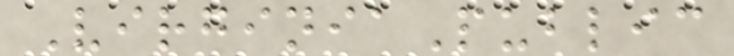VirginiaPublic
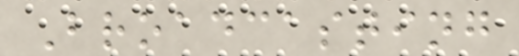Broadcasting
